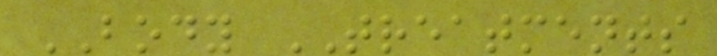BODY TREATMENTS
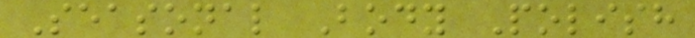Seasonal Body Polish
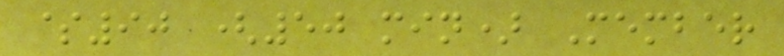$90 (50 min) Member
